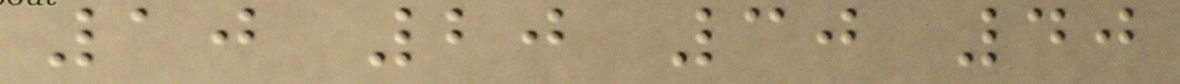10 20 30 40
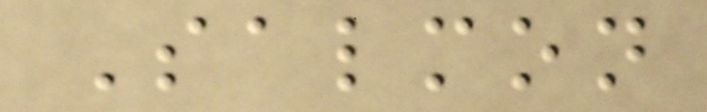Salmon
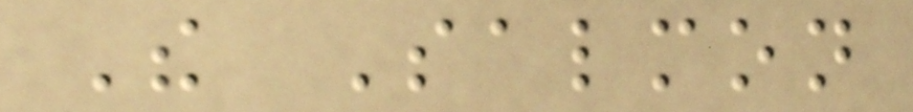The Salmon
